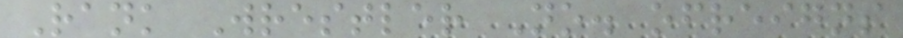Rank Wrestler No. ofreigns
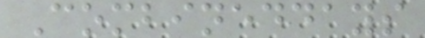Combineddays
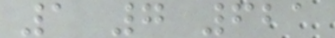1 7 621
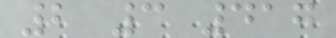2 3 417
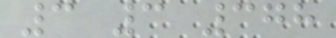3 3 378
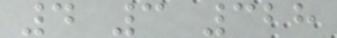4 3 328
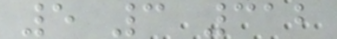5 3 312
